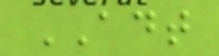ADT
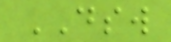DSW
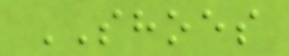SHOES
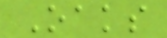Oaks
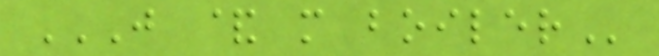J & M BOILER
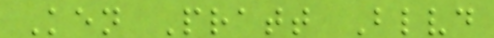Ken Pratt Blvd
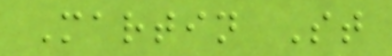Martin St
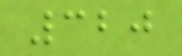320
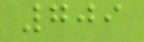709
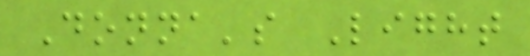Donna's Light
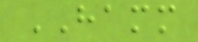HAMM
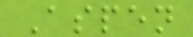Aspen
